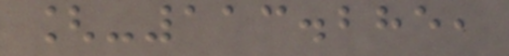[-113.285,
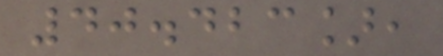40.423],
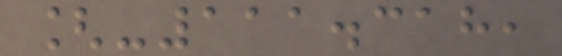[-111.318,
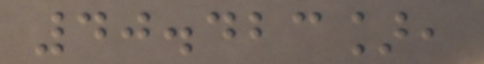40.423],
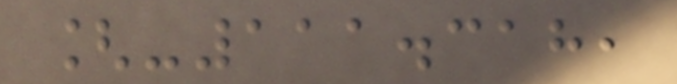[-111.318,
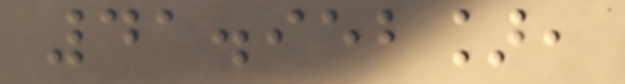41.952],
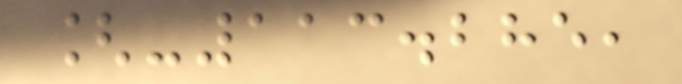[-113.285,
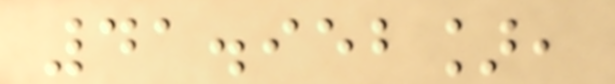41.952],
